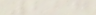217
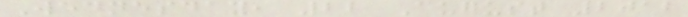Wednesday, 22 August 2012
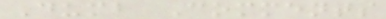Dumb Comments
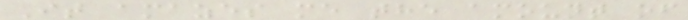It amazes me the amount of
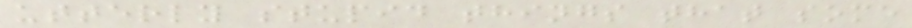utterly stupid things that some
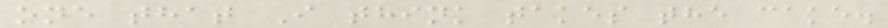one that I think takes the cake.
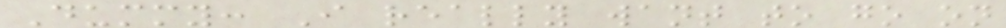Dummy: I really want to go on
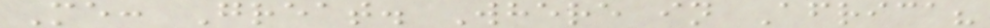Me: Great. Where in Africa?
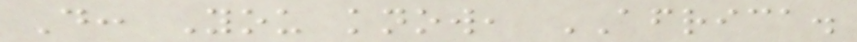D: You know, AFRICA.
